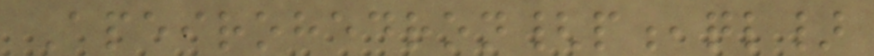Apeirohedron{p,ql}
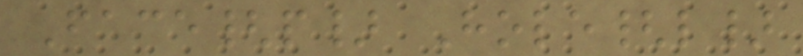Face{p} Hole{l}
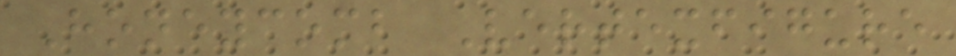Honeycomb Vertexfigure
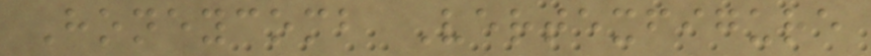Honeycomb Vertexfigure
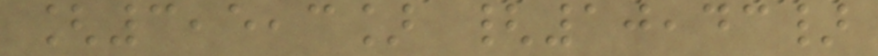[3,5,3] {10,43}
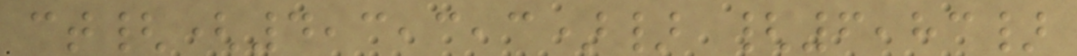ct{(4,3,3,3)} {6,83}
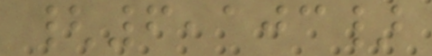{6,103}
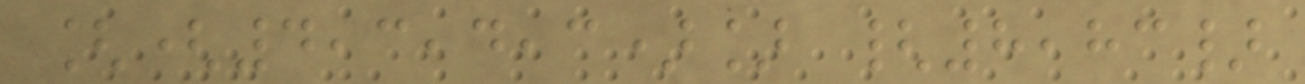[(4,3,4,3)] {8,83}
